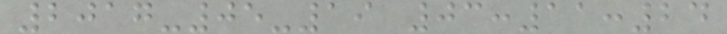2017-05-19 03:11:24
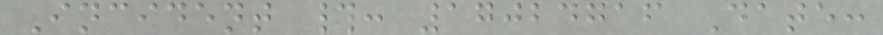Incident #: 17024716 Date:
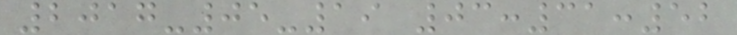2017-05-19 03:31:52
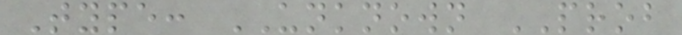Type: UNKNOWN PROB
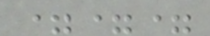===
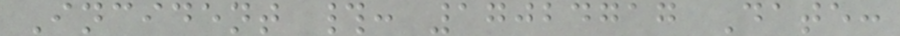Incident #: 17024717 Date:
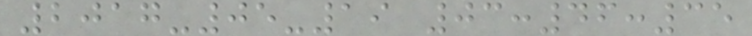2017-05-19 03:46:35
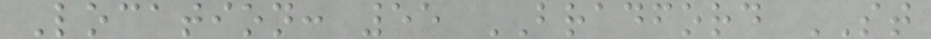Location: 55 BRADFORD ST
